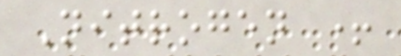Nitrogen +
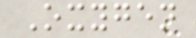Oxygen
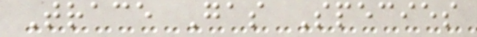Trace Gas Species
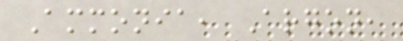Ammonia, Argon,
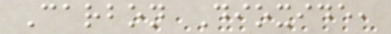Carbon Dioxide,
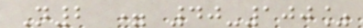N2 = 40-100%
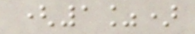(1%)
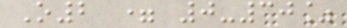O2 = 0-30%
